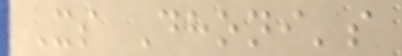Its Dhoni's
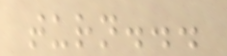turn...
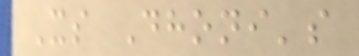Its Dhoni's
